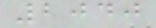2040
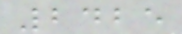2425
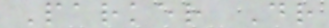Parker Dr
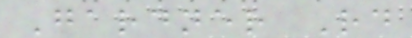Gardner Rd
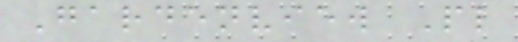Gardenview Pl
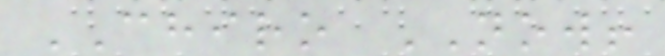CHIRO NOW!
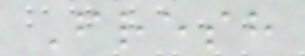Fresh
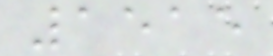1515
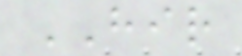HIR
